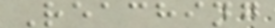Reaching
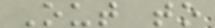Out to
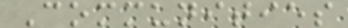Communities
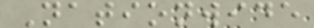Nationwide
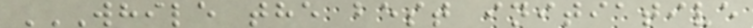WHILE THE BEST INITIATIVE
